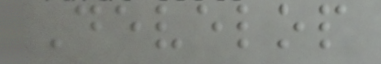Develop
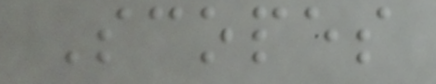Scopes
